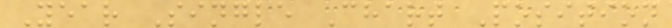Year Single Chart Position
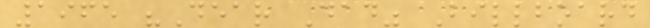1965 "Dear Dad" Billboard
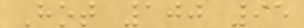Hot 100 95
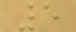5
